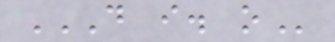D I. O
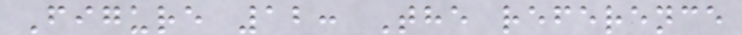Figure 12: The reference
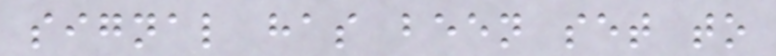signal has been set to
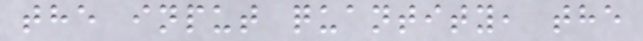the input quantity, the
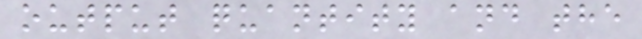output quantity and the
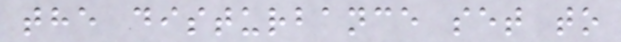the disturbance set to
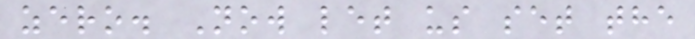zero. Now let us set the
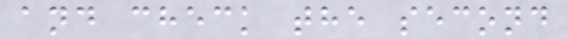and check the second
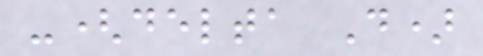-(delta D)
